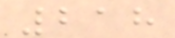218
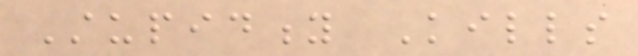Stupidity Kills
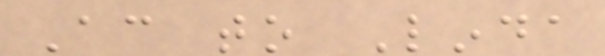According to Linda
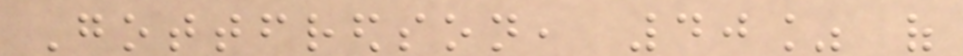Gottfredson, 40% of
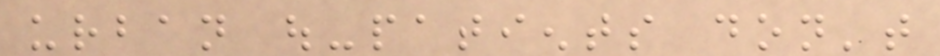urban out-patients don't
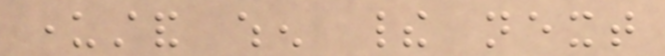understand when their next
